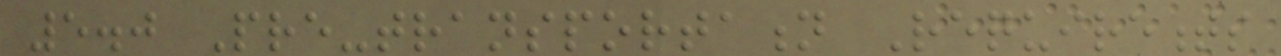5.0 Pre-transportation Requirements
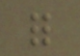for
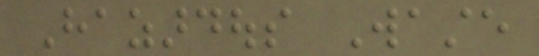Hazardous Waste
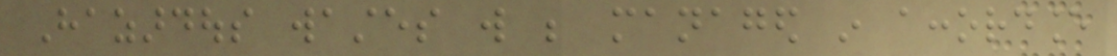Hazardous wastes will be managed in accordance
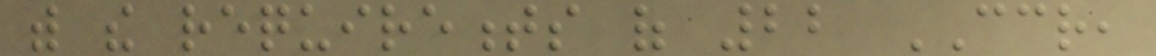with the requirements of 22 CCR,
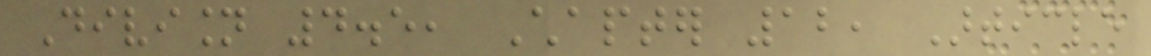Division 4.5, Chapter 12, Article
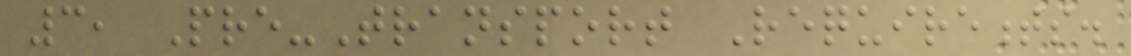3, Pre-Transport Requirements.
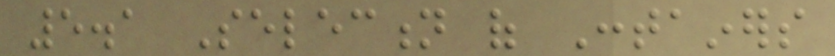5.1 Selection of Containers
